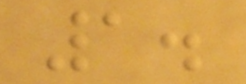1.
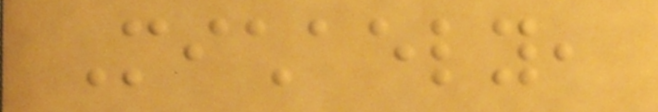Michaely,
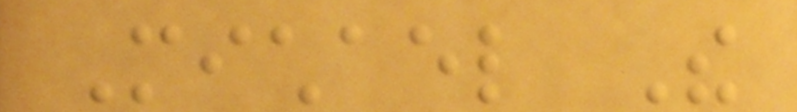Michael The
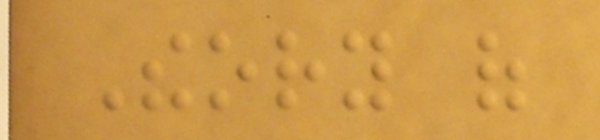Theory of
